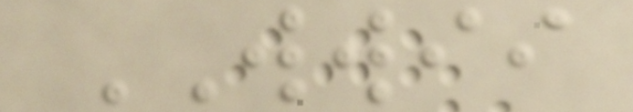WWII
